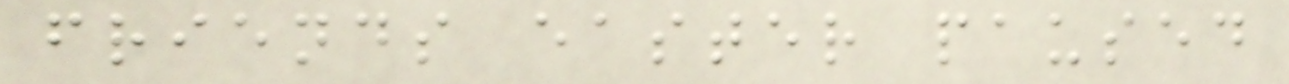friends easter paused
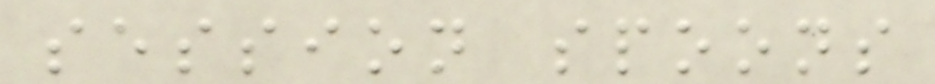session spoons
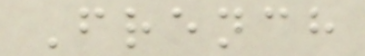French
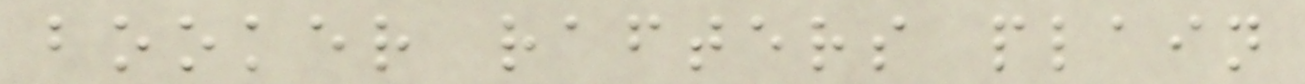booker rafters plain
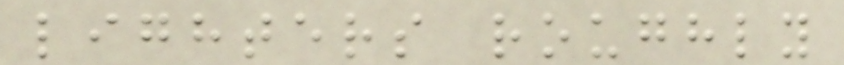lighters roughly
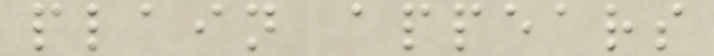plain appears
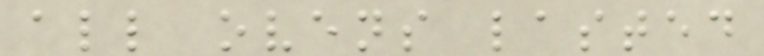all ovens lasted
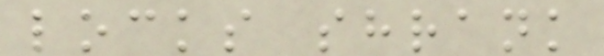locks shrank
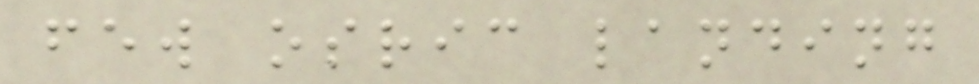few osric landing
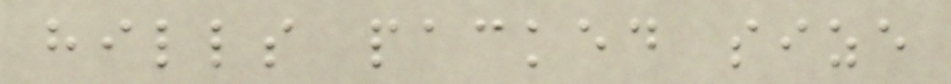hills packed size
